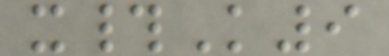x#K9
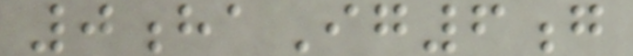0haIg6g
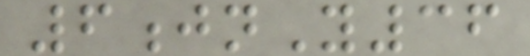6jnY36
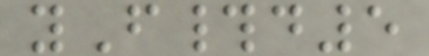yF#d5
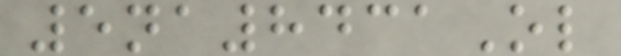5na8431Ol
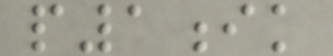p1ik
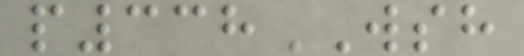p338WSH
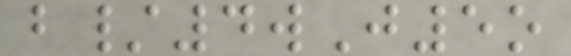b/4wJ5o
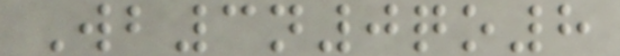Wb3n0qo8
